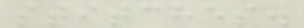stitches.
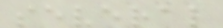several
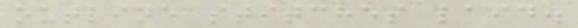outline stitches laid.
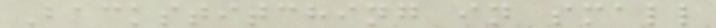Backstitching in small
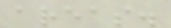areas.
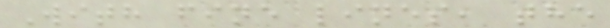With fine lines, the
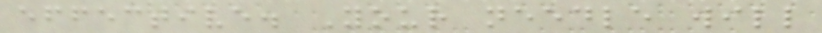effective. Your needle will
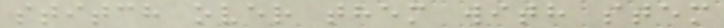stitch over them with stem
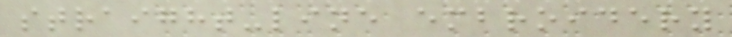straight-line embroidery
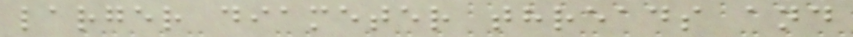larger diameter threads and
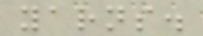yarns.
